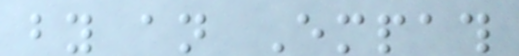by an Empath
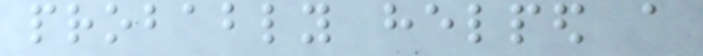probably helped a
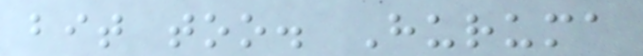bit too. Huruma
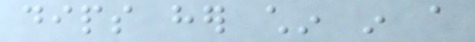dips her chin in a
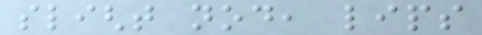slight nod, lips
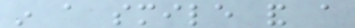in a smile and a
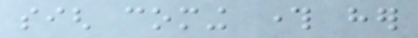sigh coming through her
